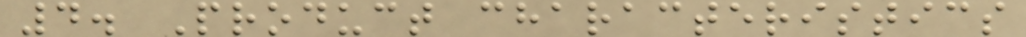4. Product characteristics
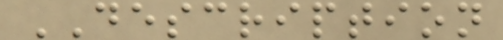DESCRIPTION
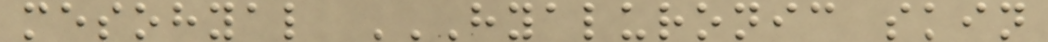mesohyal HYALURONIC SKIN
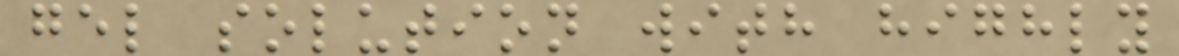gel solution with highly
